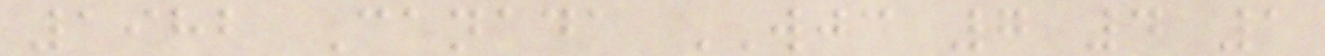1982 Canada WJC 7 4 1
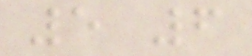5 6
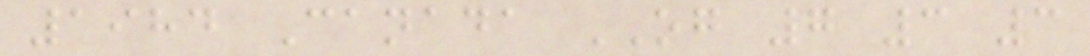1984 Canada OG 7 3 3
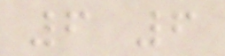6 6
